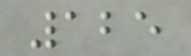125
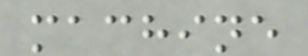machine
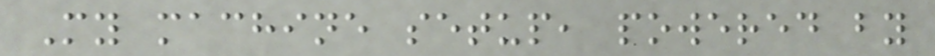My machine setup, powered by
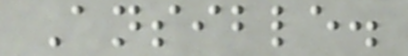Ansible.
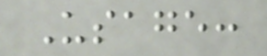Usage:
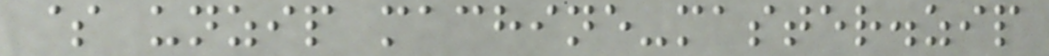$ unzip machine-master.zip
